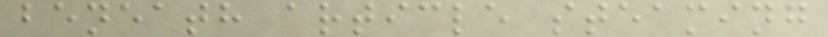beneath article steaming
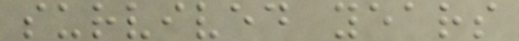survived years
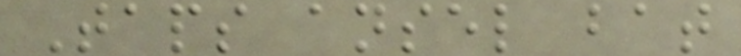Taps ansel bat
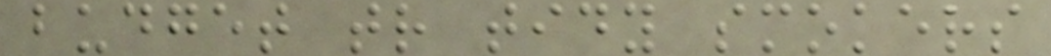budget tr tidy smokers
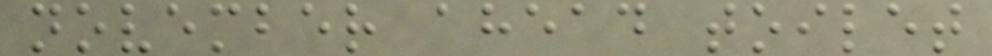november ahead toilet
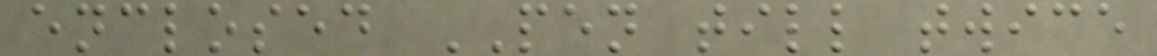enclosed PEN till twice
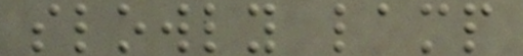slowly lamp
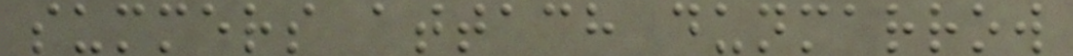summers attach dunmarrow
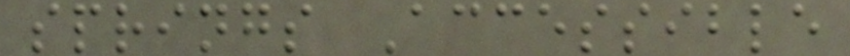springs Accessible
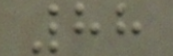88
